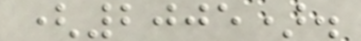(2005).
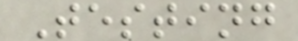Testing
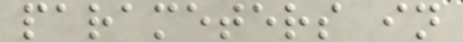parameters in
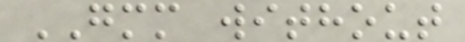GMM without
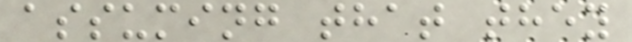assuming that they
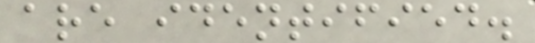are identified.
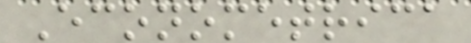Econometrica
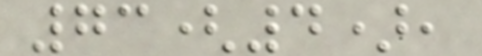73(4),
